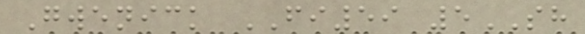Gwenick FI59 5SH
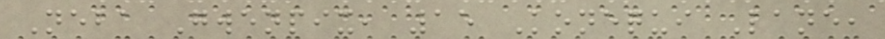Neba Gwenpix, 15 Konequi Lane,
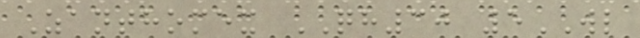Zanthomex QH30 5WL
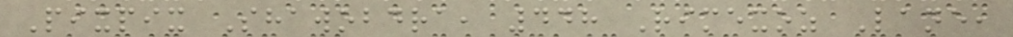Pixpix Shawobdra, 448 Rimexoz Lane,
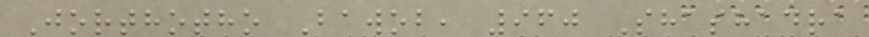Jorthotho Bawob, 960 Shashadra
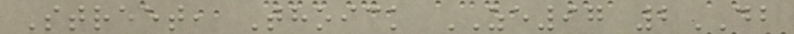Street, Thoick ZE97 2DB
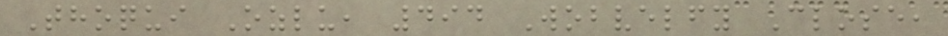Thoqui Ozlu, 494 Wobvelfy Close,
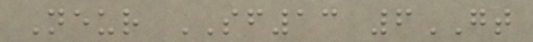Neur SF13 6GT
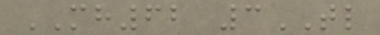MH62 3TL
